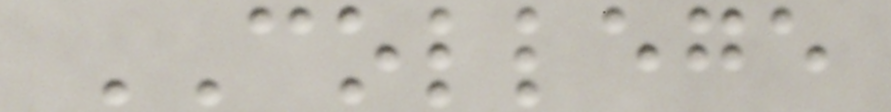COLLEGE
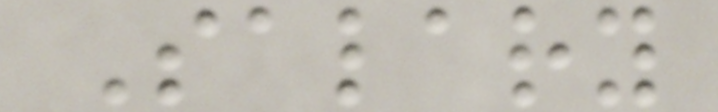Salary
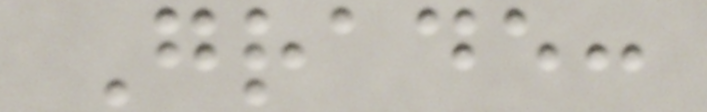Grade:
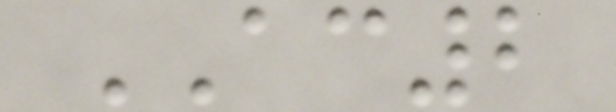AC2
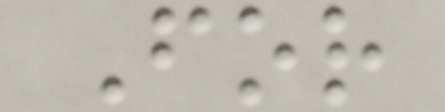For
